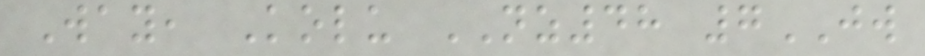Way, Kolu NZ48 7JW
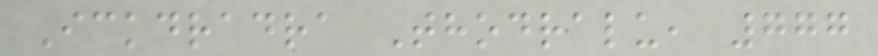Ickdradra Thodralu, 777
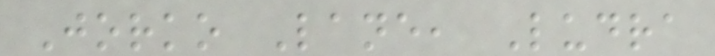Jorko Lane, Ludra
